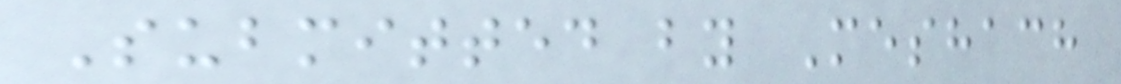Submitted by Meshach
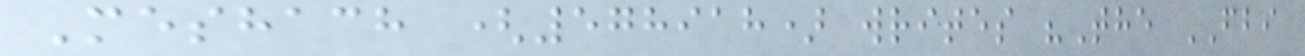Meshach (578918) writes "The FBI
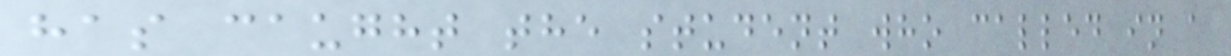has caught the student who called in a
